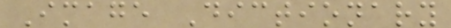Image Dictionary
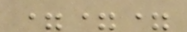===
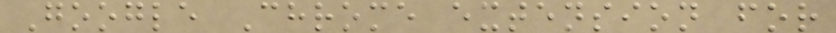Google Chrome extension for
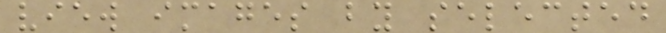view images by selected
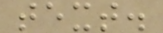text.
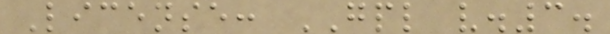License: GPL v.3.
